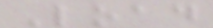Load
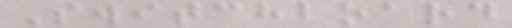Switchboard
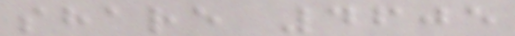share 4605
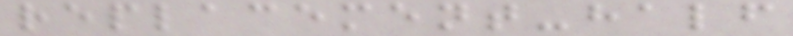replacement-half
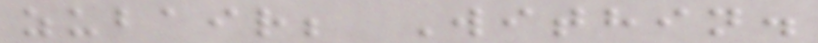zubair; Within.
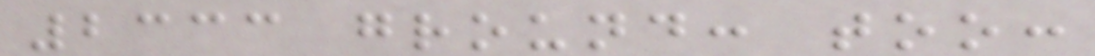2333 ground: too:
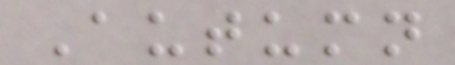Autumn
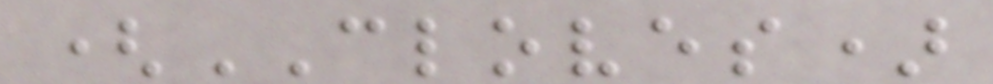(CLOVES)
